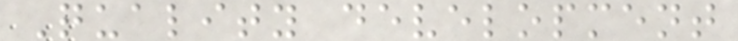Quality development
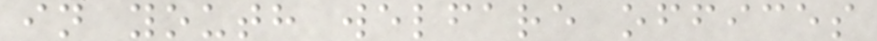in youth welfare offices
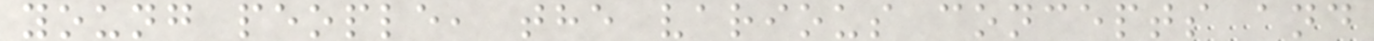young people, the various concepts and
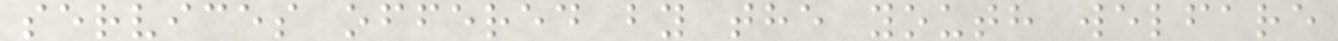services offered by the youth welfare
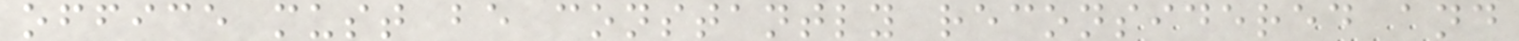office must be constantly reconsidered and
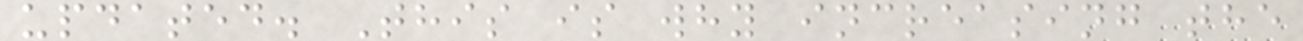updated. This is why increasing the
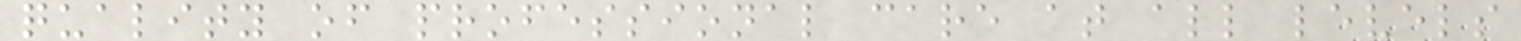quality of professional care at all levels
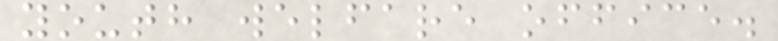youth welfare office.
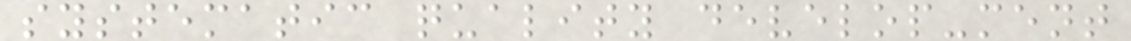systematic quality develop-ment
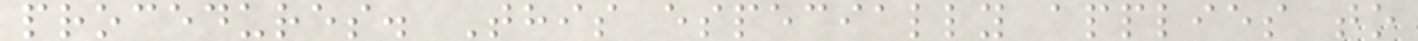procedures. This especially applies to
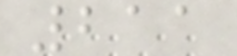211
